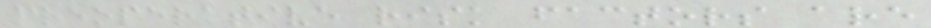preoperative risk factors are
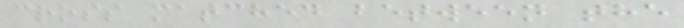cross matched between the
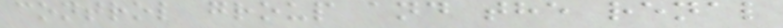control group and the renal
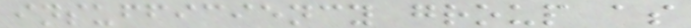insufficiency group as
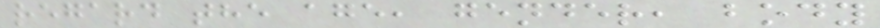regard the age, gender, body
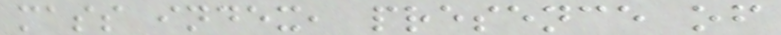mass index, presence of
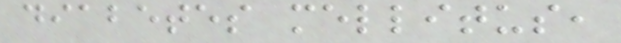diabetes mellitus,
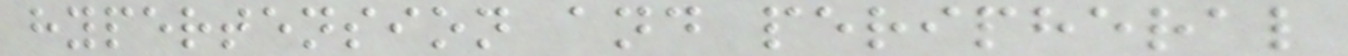hypertension and peripheral
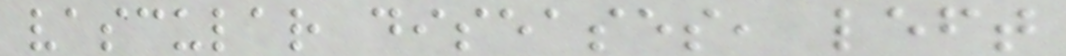vascular diseases, left
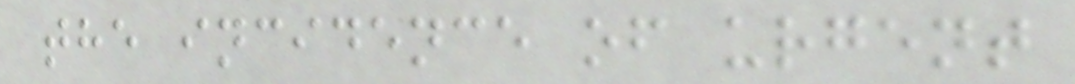the incidence of urgent
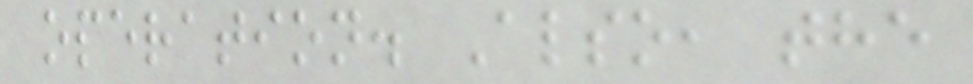operation. Also, the
